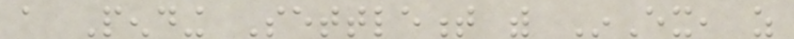a Pending Settlement with InEx, as
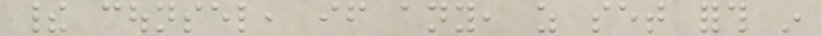their counsel, if any, as set forth in
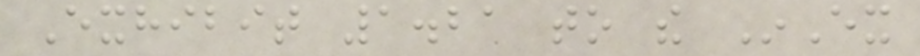Exhibit 1.21 to the InEx
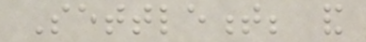Settlement; and
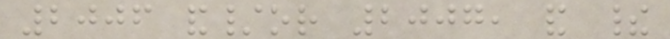2006 and/or 2007, and their
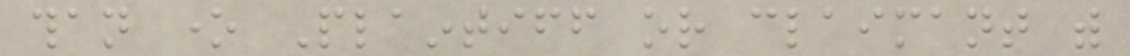than one Plaintiff or claimant with
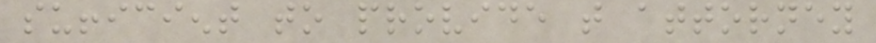sufficient to provide that attorney
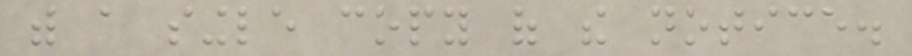with a single copy of the notice.
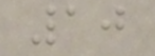10
